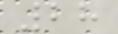28
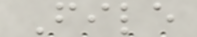File
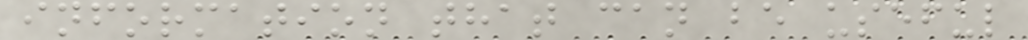information that can be useful
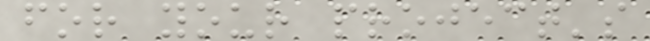for your project's
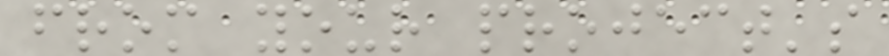from your project's
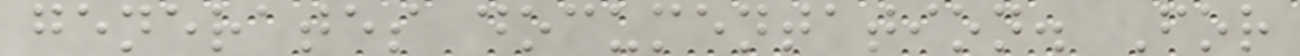generates documentation. For
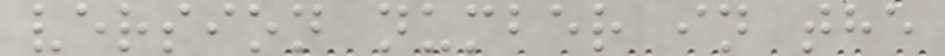version number in the
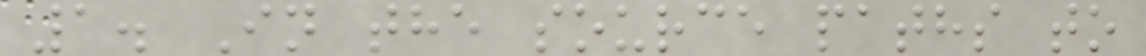1. In the source paths to
